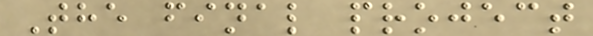The final project
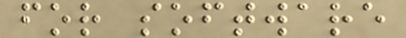for software
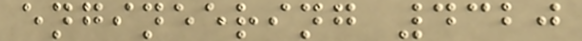engineering 4320
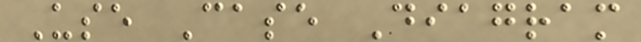Use Case Diagram
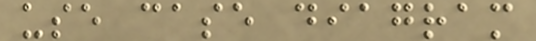use case diagram
